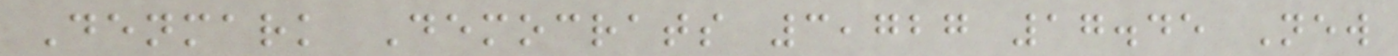Denmark Democrats 3,727 17.45 New
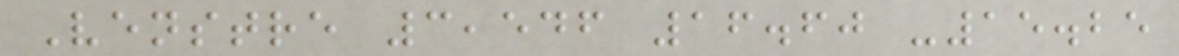Venstre 3,546 16.60 -15.25
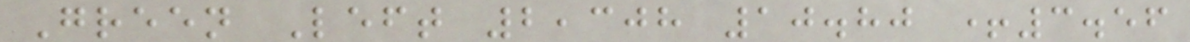Green Left 2,308 10.80 +3.56
